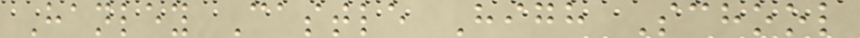Hanley Castle High School
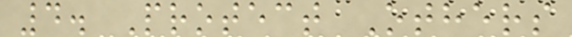4. Protect Others
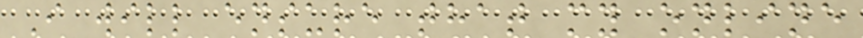I will ensure that my online
